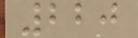220
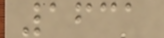1631
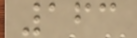163
